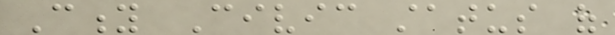City Civic status of
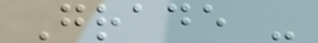Grade -
